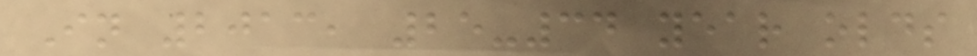In 2013, 25-34 year olds
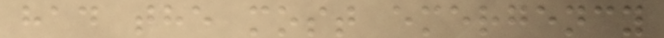had the most emergency
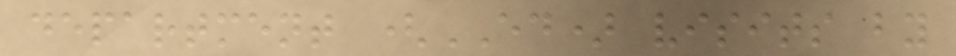department (ED) visits by
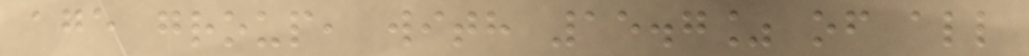age group, with 15.7% of all
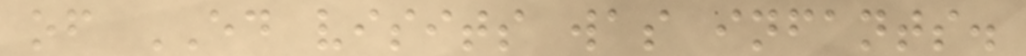of ED visits was infants.
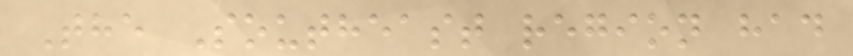The Southeast region had
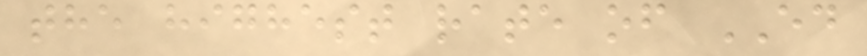the highest rate of ED
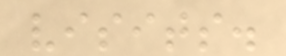visits.
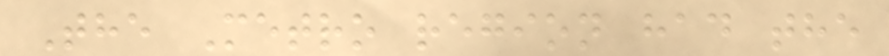The Metro region had the
